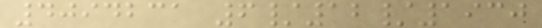4094231 6/12/1930
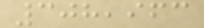308,963
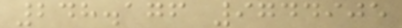248.176 9744905
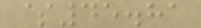$45.81
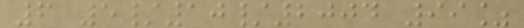6 5/10/2004 99%
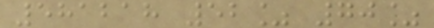581218 52% 70%
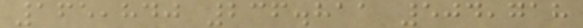165,840 236.811 504,718
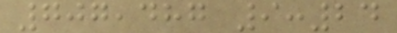707,487 9:24
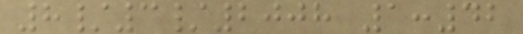8/3/2008 1:42
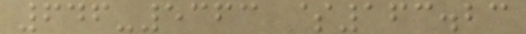646-5363 $163.23
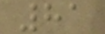81
